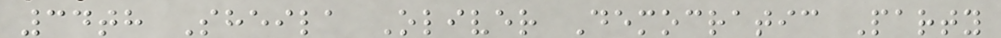34th Sheila Oliver Democratic Party
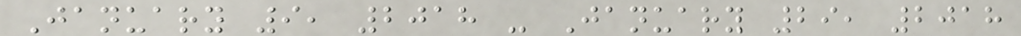January 9, 2018 - January 29, 2018
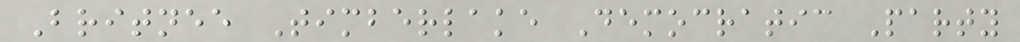Britnee Timberlake Democratic Party
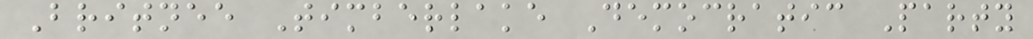Britnee Timberlake Democratic Party
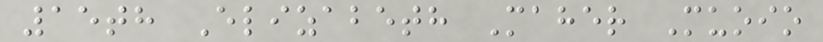15th Elizabeth Maher Muoio
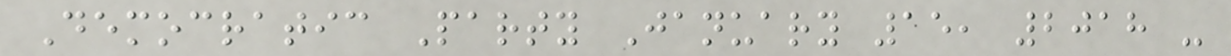Democratic Party January 15, 2018 -
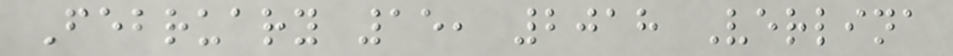February 15, 2018 Verlina
